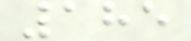185
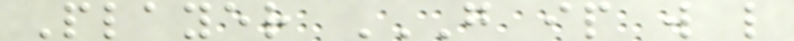Player G IP W L
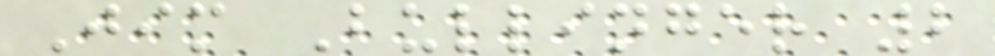Jim Bullinger 2
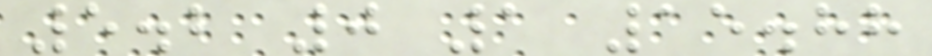5.2 0 1 15.88
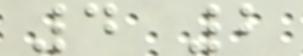4 2
